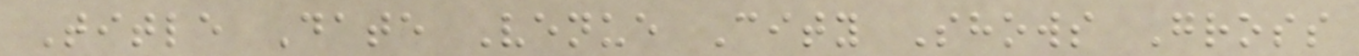Title Date Venue City Shows Gross
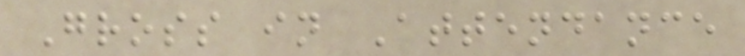Gross in Attendance
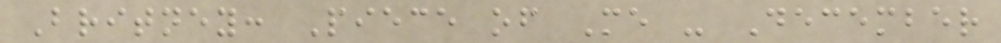Britney: Piece of Me - December
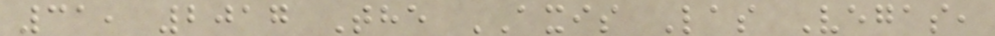31, 2017 The AXIS Las Vegas,
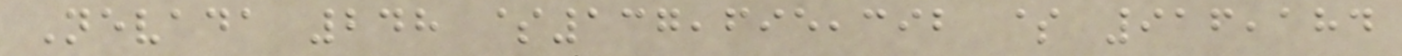Nevada 248 $137,695,392 $ 916,184
